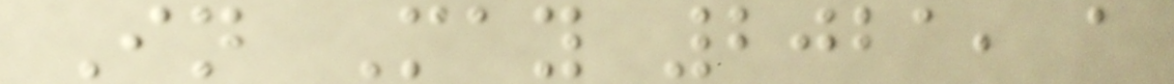In May 2021, a
